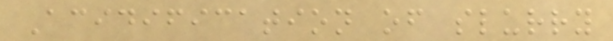Acidification of slurry
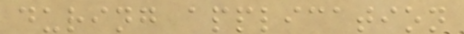during application
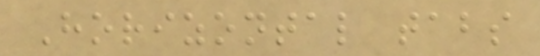Horizontal tabs
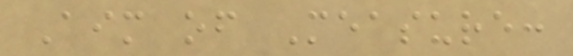Aim of Measure:
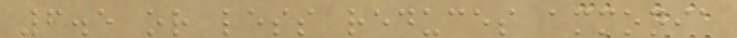6.5 or less reduces ammonia
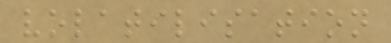volatilisation
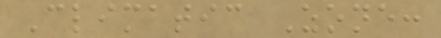Climatic Zone:
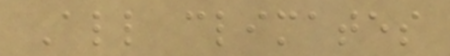All climates
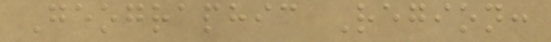Geographic Region:
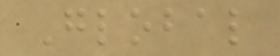Global
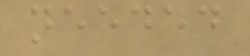needed
